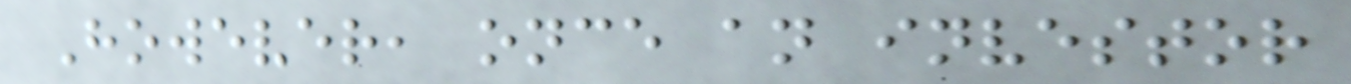However, once an investor
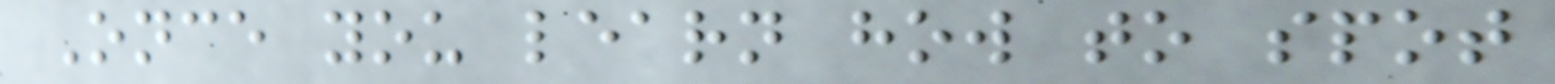Once you learn how to spot
